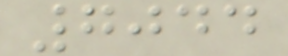7044
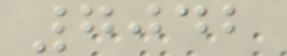7042
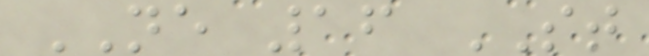NE 16 ST
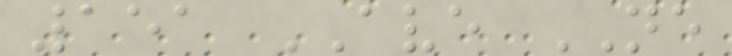151 AVE NE
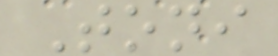Toni
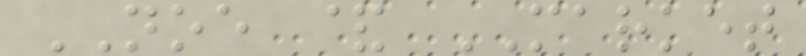NOE & MARKET
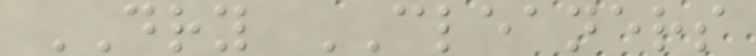DRY CLEANERS
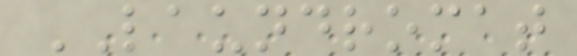LAUNDROMAT
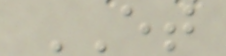ET
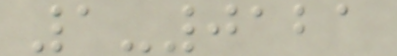1-0121
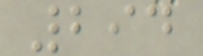294
